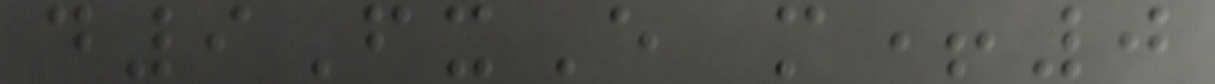d9FxE m+0
